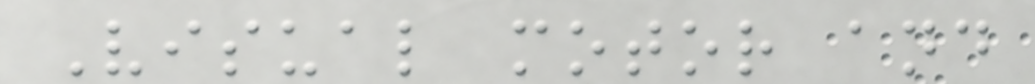Visual motor and
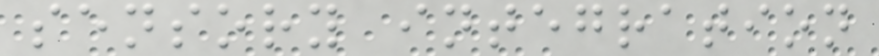sensory integration
